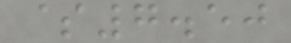$7.50
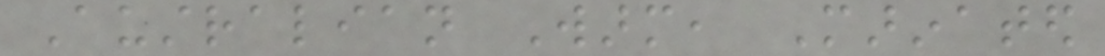Australian Warm, Marinated
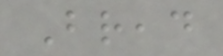Bread
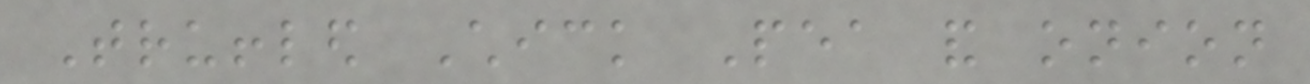Truffled Chick Pea and onion
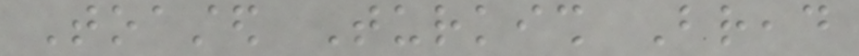Toasted Turkish Bread
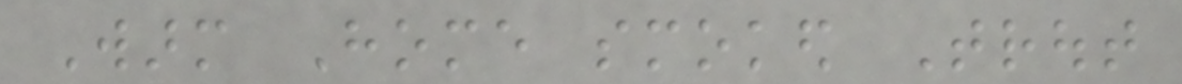Warm Home smoked Trout
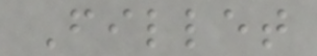Fillet
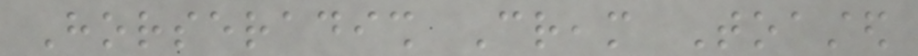Horseradish Cream Toasted
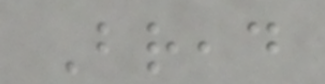Bread
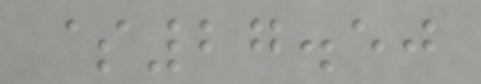$27.50
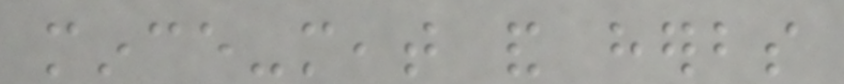mince-meat and herbs
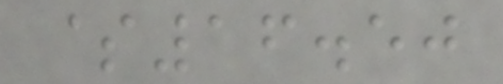$16.50
